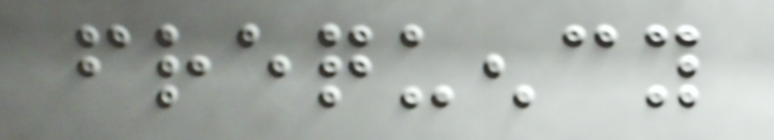frequency
